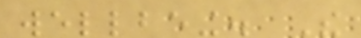wellbeing. The
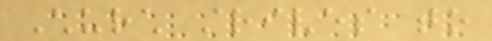Church strives to
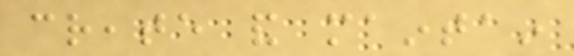create and maintain
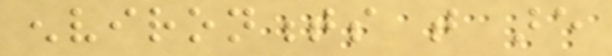environments that are
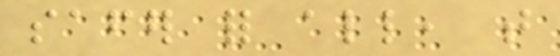safer for all, that
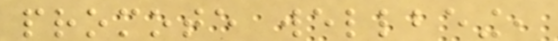promote wellbeing,
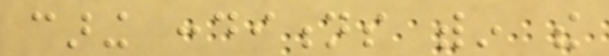caring conditions within the
